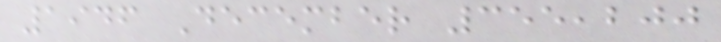1946 December 355,200
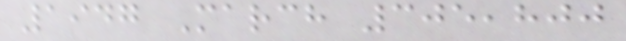1947 March 305,800
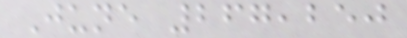June 267,250
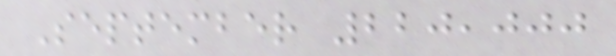September 220,000
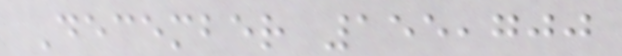December 155,700
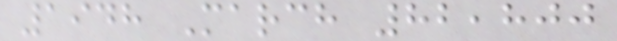1948 March 82,800
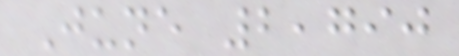June 2,790
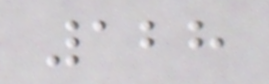128
